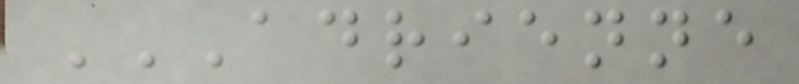ADRIENNE
